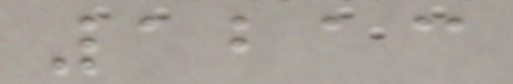1213
